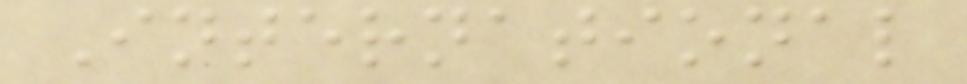International
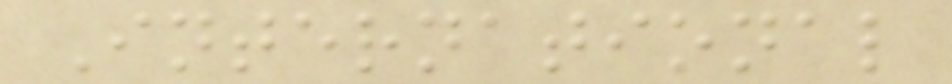International
